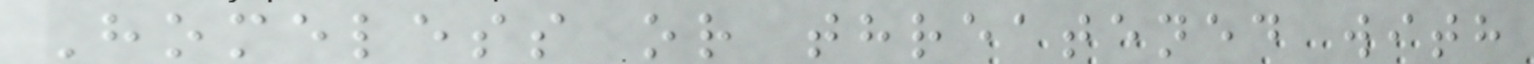Homeless or threatened with
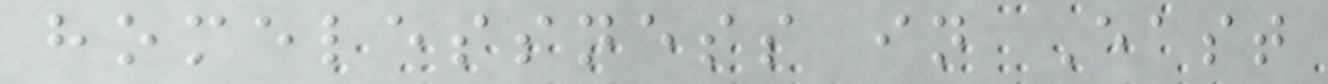homelessness in East
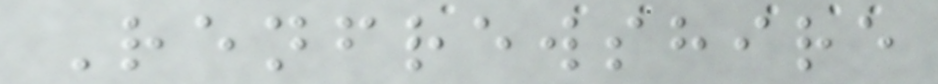Renfrewshire
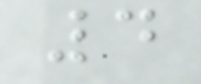4
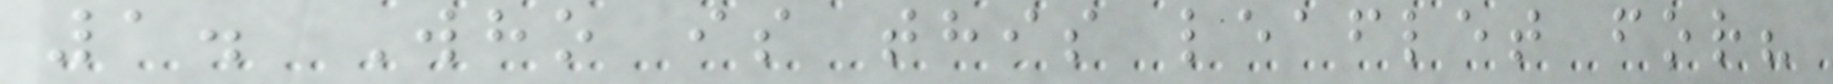1. Who is this leaflet for?
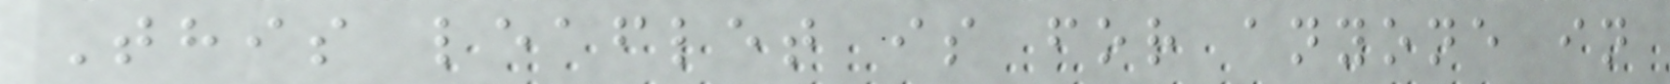This leaflet is for anyone in
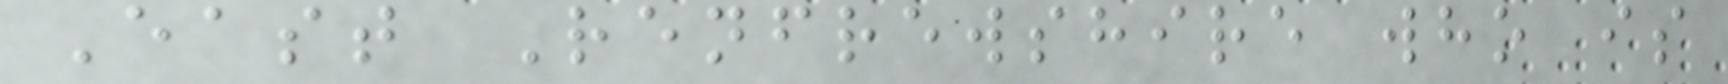East Renfrewshire who is
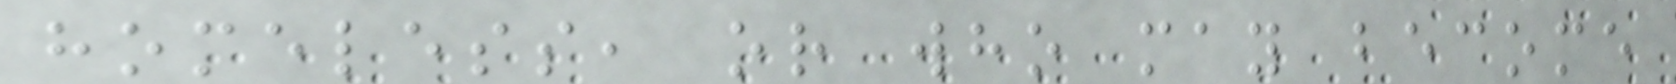homeless, or who may become
